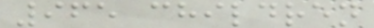965 children
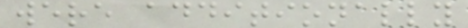were additionally
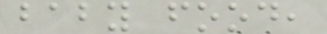baby food,
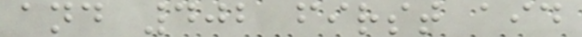and 402 first aid
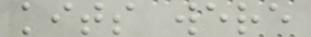kits were
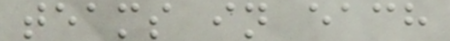teams in each
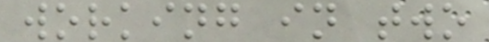working in two
